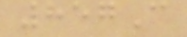857C
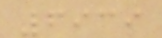6939
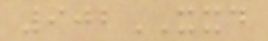902XXD
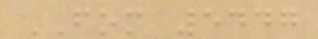FOM 5447
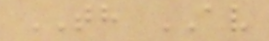TH AV
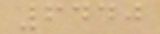6440
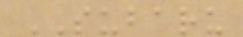SUBARU
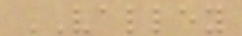VALLEY
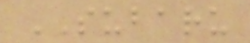SUBARU
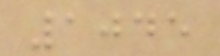1045
